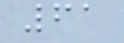61
